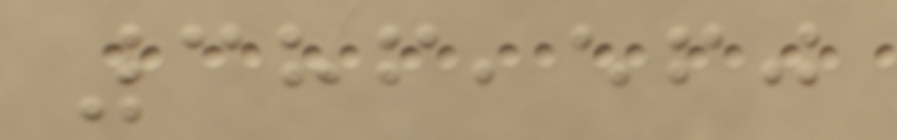386,560
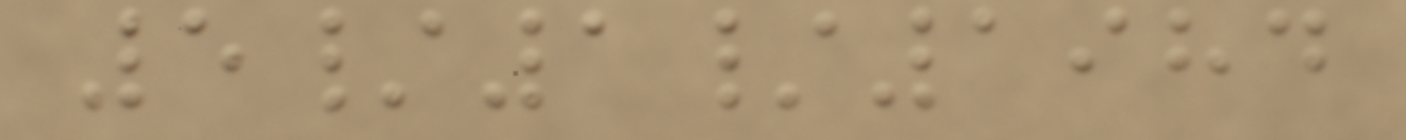5/1/1984
